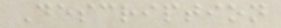Description
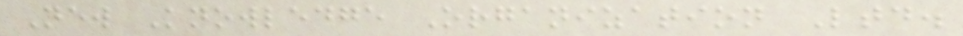New Knowledge Organization Ltd.
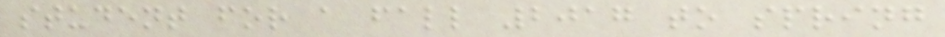student for a fall 2017 to spring
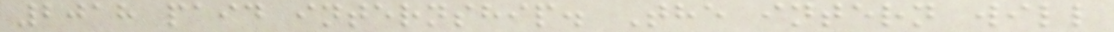2018 paid internship. The intern will
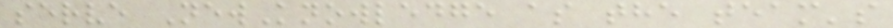serve NewKnowledge as the team's
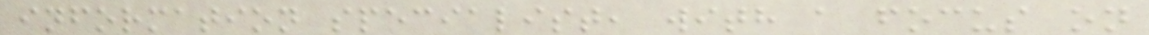information specialist, with a focus on
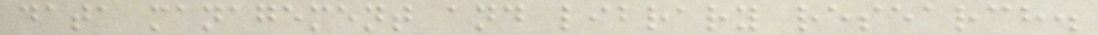data management and library research.
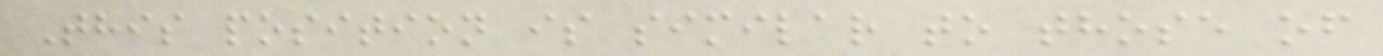This position is similar to those of
